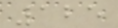125
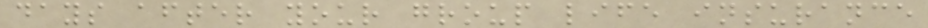days after your group life insurance
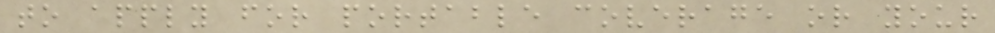to apply for portable coverage or your
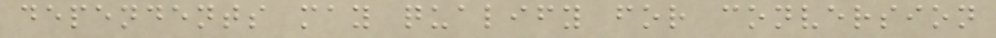dependents may qualify for conversion
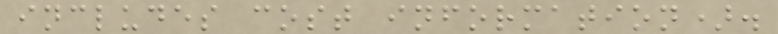includes cost information).
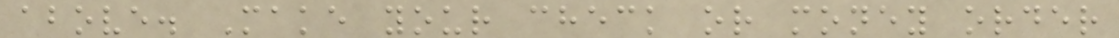above. Make your check or money order
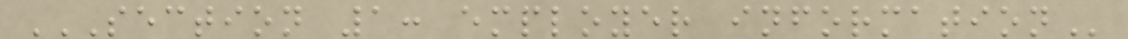SECTION 1: EMPLOYER INFORMATION
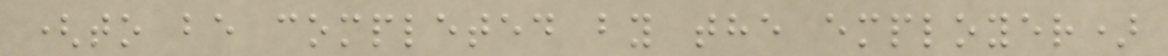(to be completed by the employer)
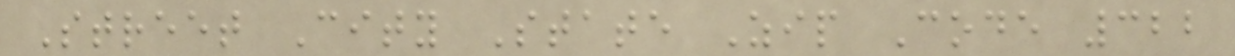Street City State Zip Code 322
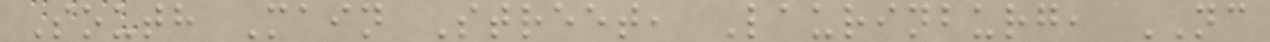South Main Street, Laurinburg, NC
